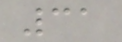31
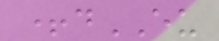+dEU
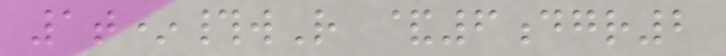1t*#wR &6dgr2
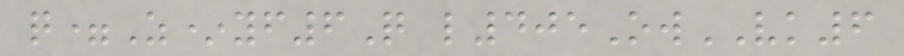q=Z*yf6Q l405OwVK6
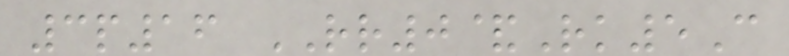3p16 RR0&Rk5C
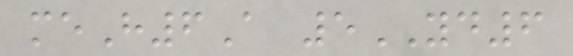meH6A 5YD6
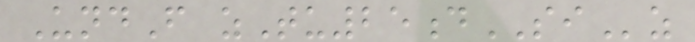UndF zTu25dSIz
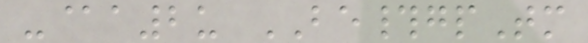-@a2u BE#gpTm
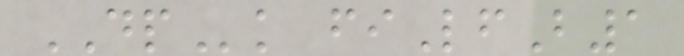DPk fiLfB1
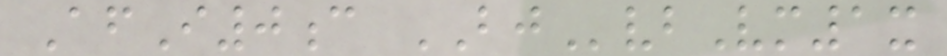AfI0c BJvbVm1x
